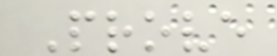Prove
